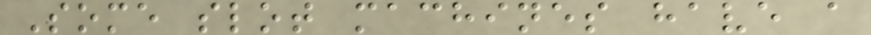Some slot machines have a
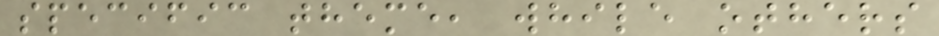specific theme, while others
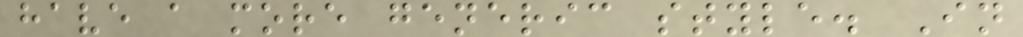have a more generic style. In
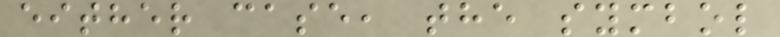either case, the symbol
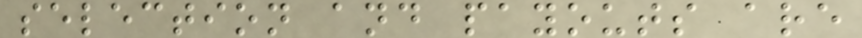selection and payouts are
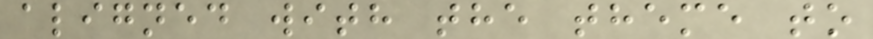aligned with the theme to
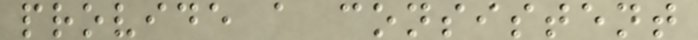provide a consistent
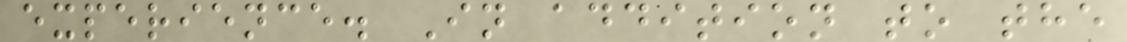experience. In addition to the
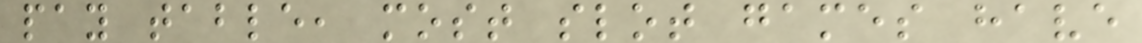pay table, most slot games have
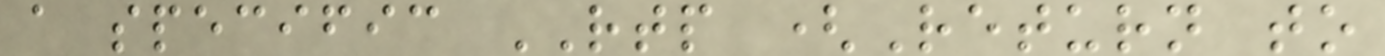a specific RTP (Return to
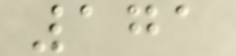171
